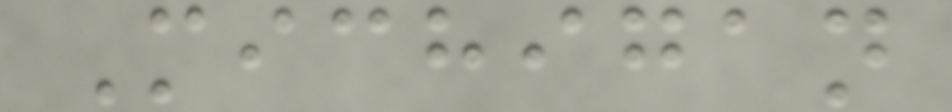Michigan
